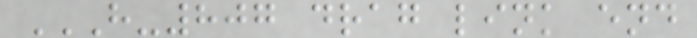H-807 DRAG LINK END
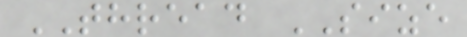THREAD SIZE
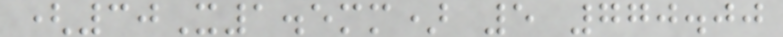(30X1.5mm) 5 770.00
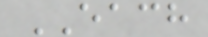EACH
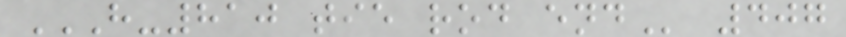H-810 TIE ROD END 407
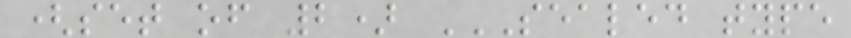(set of 2) SEALED TYPE
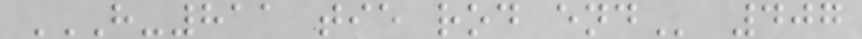H-811 TIE ROD END 407
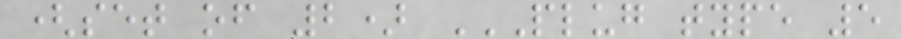(set of 2) PLUG TYPE 5
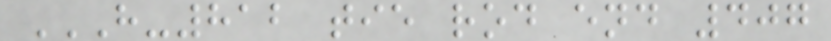H-812 TIE ROD END 407
